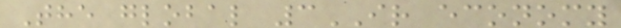The global 3IR economy
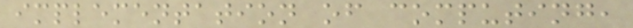implementation of computing,
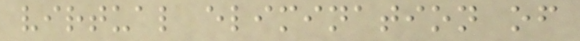virtual elimination of
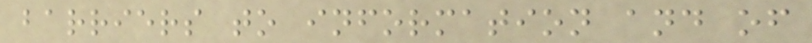barriers to information and of
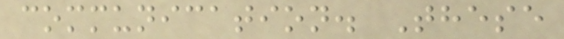communication. These
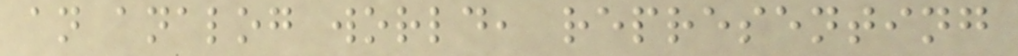an analog world, representing
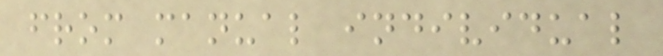from manual individual
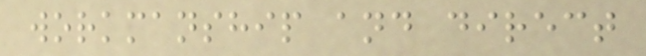workmanship and direct
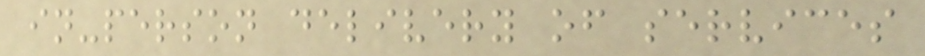in-person delivery of services
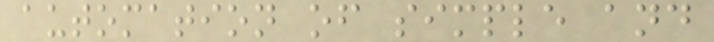automation of simple and
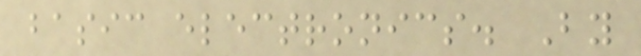basic electronics. By
